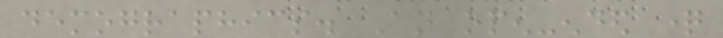demographics. An open-ended question
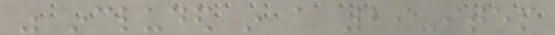was included in a 29-item
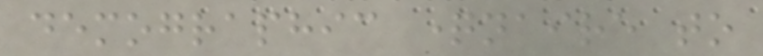demographic questionnaire to
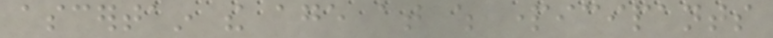ascertain the age at which participants
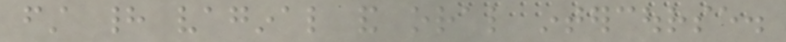first had vaginal and oral intercourse.
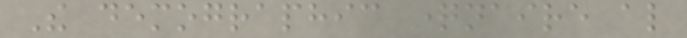The demographic questionnaire also
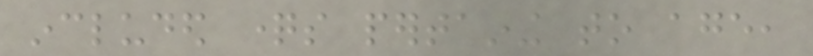included questions pertaining to age,
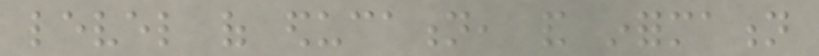level of education, and information
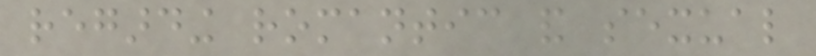regarding romantic and sexual
